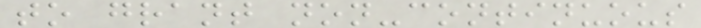to grant non-continuous
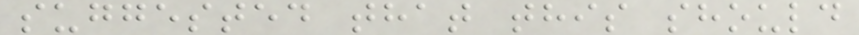suggested that this should
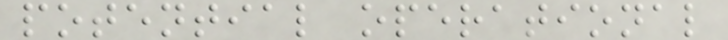potential operational
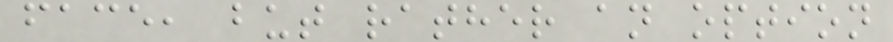face, but rather an option
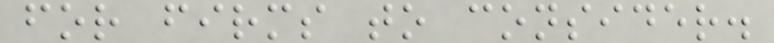for firms to consider.
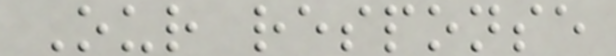Our response
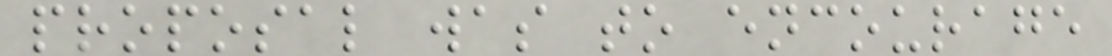proposal was to encourage
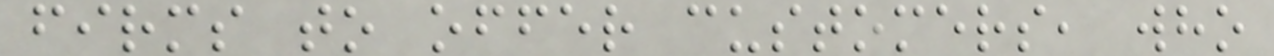firms to offer customers, who
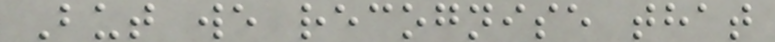But we recognise that
